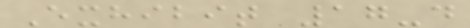Exhibit 17-d
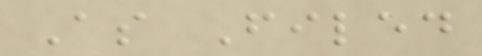As Filed
